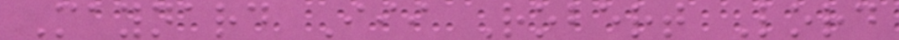Maynard Iii Robert Lord
